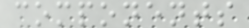components
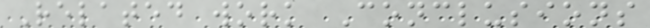Related work Conclusions
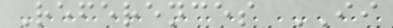References II
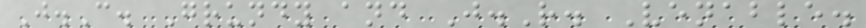J.C. Grundy and J.R. Venable.
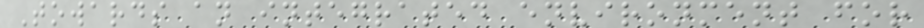Towards an integrated environment for
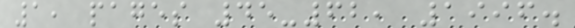1, pages 45-62, 1996.
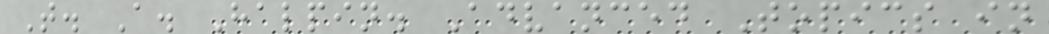T. A. Halpin. Advanced Topics in
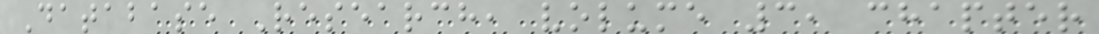Database Research, volume 3, chapter
